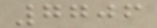7706
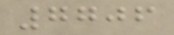7706
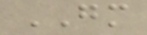GM
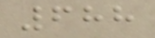688
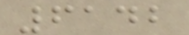6142
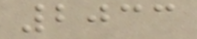2033
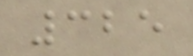325
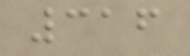316
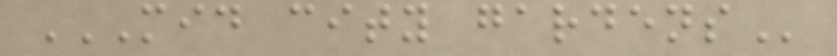MID CITY GARDENS
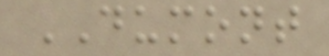DUMONT
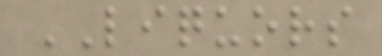LIQUORS
